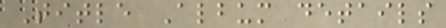Title Album details
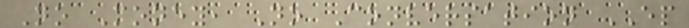No Money, No Conversation EP
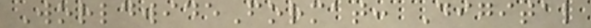WorldwideFormat: Digital
